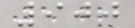900
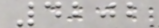4202
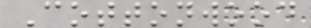Cottonwood
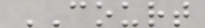COURT
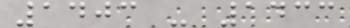1403 - 1433
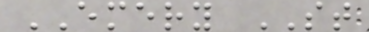EMERY ST
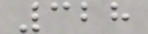328
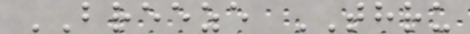BREEZE THRU
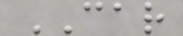CAR
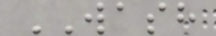WASH
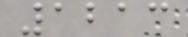1213
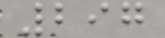297
